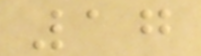17
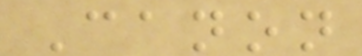Canon
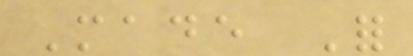Made For
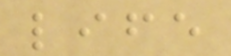life
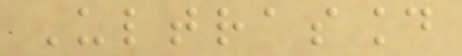Ultrasound
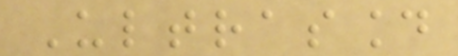Ultrasound
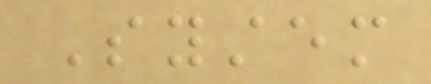System
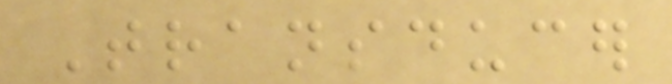Transducer
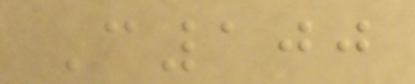C100
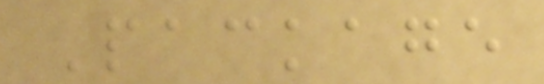Package
